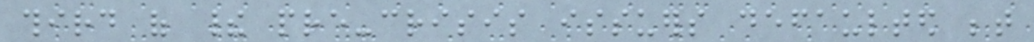third of their pre-crisis issuers defaulted between
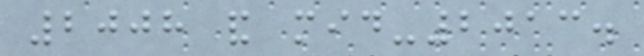2008 and mid-2013.
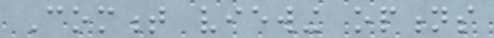Comment viewing options
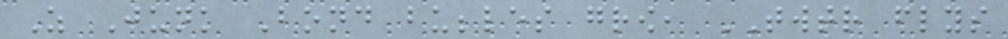As Junk Bond bubbles grow, TWTR flys
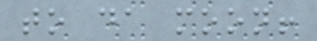to da moon!
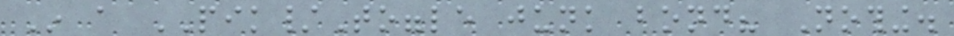In a PIK/Toggle junk bond? Nothing.
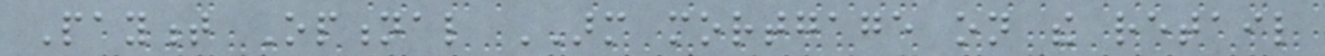Payment Optional ARM mortgage on the retail
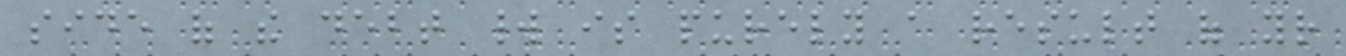side of the debt world is purely a result of your
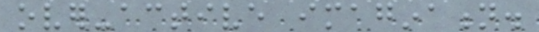over-active imagination.
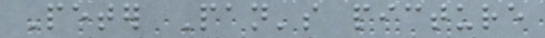Peter Pan's picture
